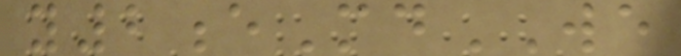y2eMdWE
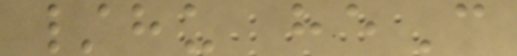/hu heC
